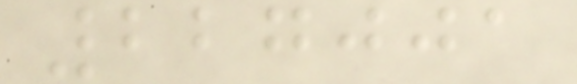227001
